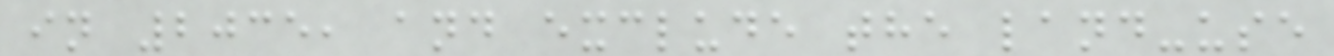in 2035, and exclude the land-use
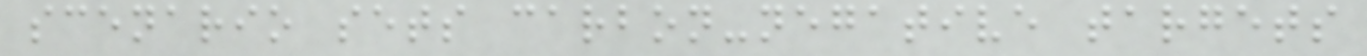scenario sets carbon-negative targets
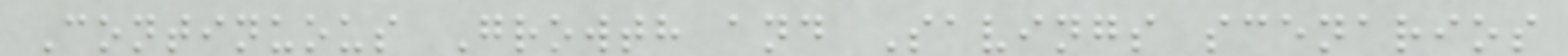Continuous Growth and Savings scenarios
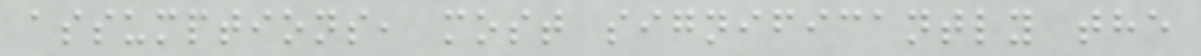assumptions, most significantly the
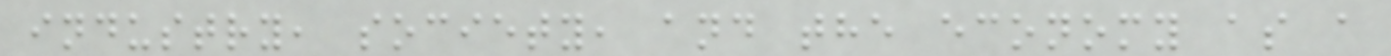industry, society, and the economy as a
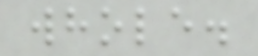whole.
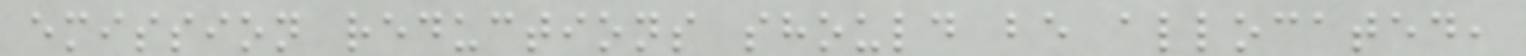emission reductions should be allocated,
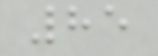85
